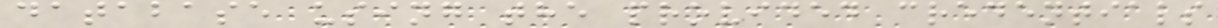database using the provided credentials
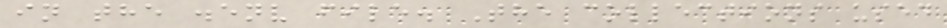in the .env file. The collections used
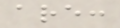are:
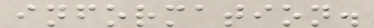information.
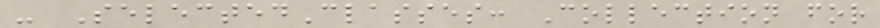- SelectedClasses: Collection for
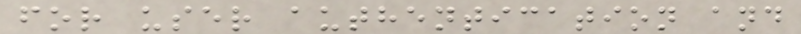for user authentication and
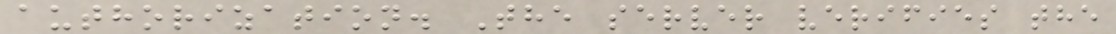authorization. The server verifies the
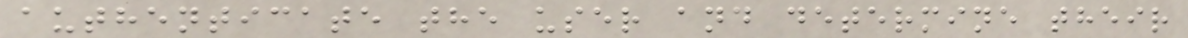authenticate the user and determine their
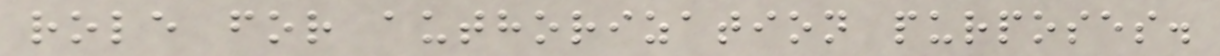role for authorization purposes.
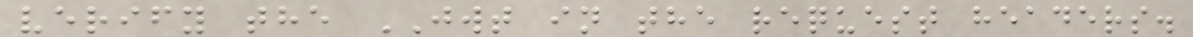verify the JWT in the request headers.
